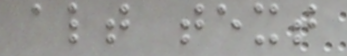alt text
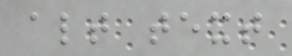alt text
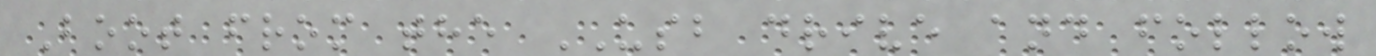Boot from the USB drive and follow
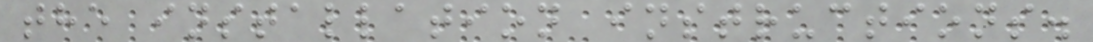the installation instructions.
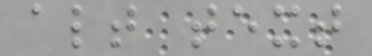alt text
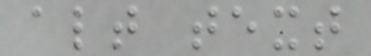alt text
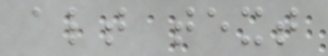alt text
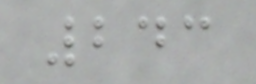243
